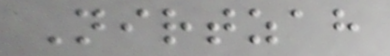Nirtzah
